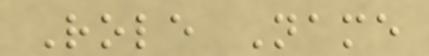Role Name
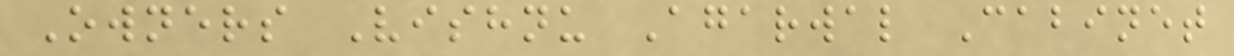Owners Vishnu Agarwal Cabinet
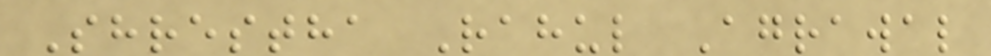Shrestha Rahul Agrawal
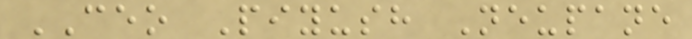CEO Piyush Neupane
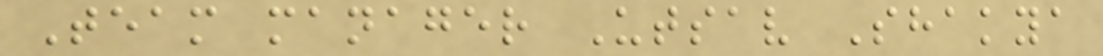Team manager Utsav Shakya
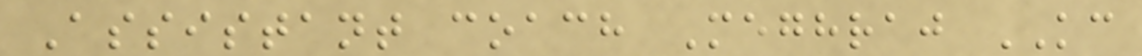Assistant coach Meghraj KC
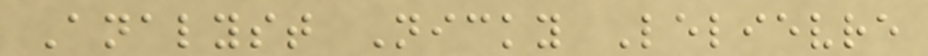Analyst Nicky Lelievre
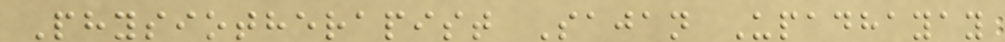Physiotherapist Sajan Upadhayay
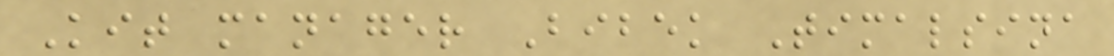Kit manager Bibek Timalsina
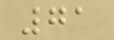71
